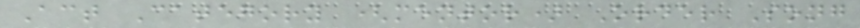Act Category (mentor) Order Song
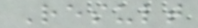Result
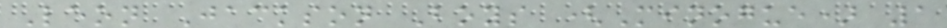Leon Jackson Boys (Minogue) 1
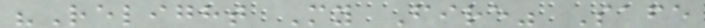"Relight My Fire" Safe
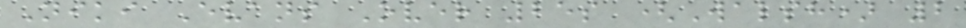Niki Evans Over 25s (Walsh) 2
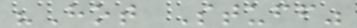"Hot Stuff"
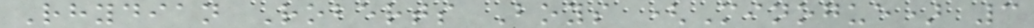Rhydian Roberts Boys (Minogue) 3
